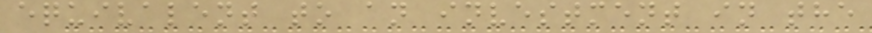equivalent to an investment in the
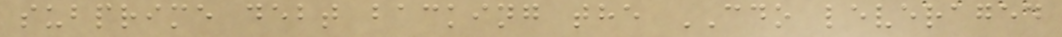subprime debt backing the CDO leveraged
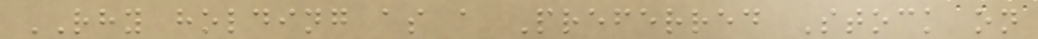RHY holding as a Preferred Stock on
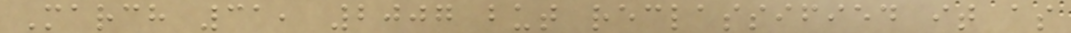March 31, 2007 but reclassified it as
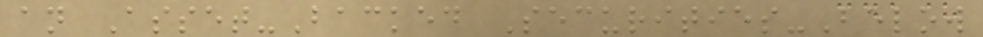an Asset-Backed Securities-Below
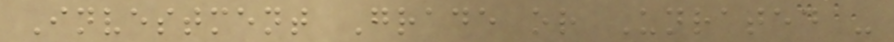Investment Grade or Unrated -
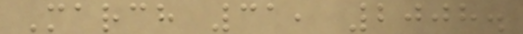March 31, 2008.
